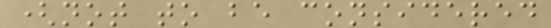(not to be considered
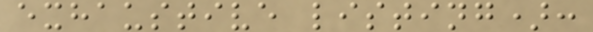exhaustive listing):
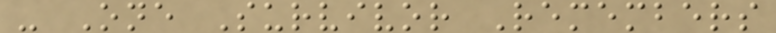- One Survivor Remembers
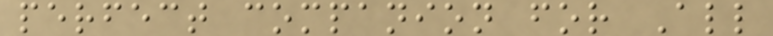perfect companion for All
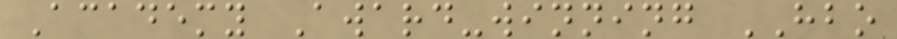Academy Award-winning HBO
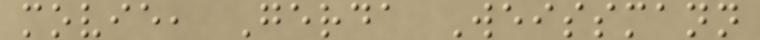movie, Gerda Weissmann
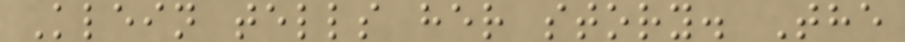Klein tells her story. The
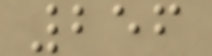256
